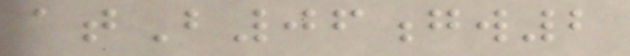atB06gw2
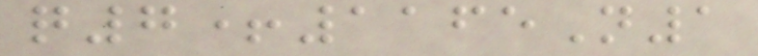q7+1165N1
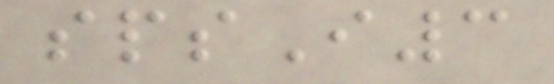spsI3
